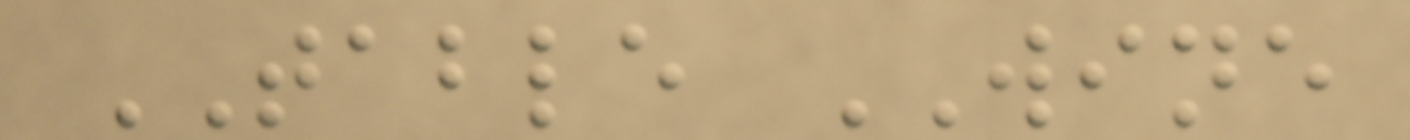TABLE WINE
